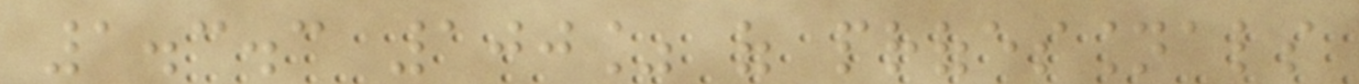1.3.3 100% of professionals
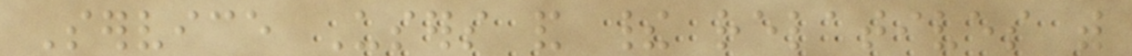Service Users and their relatives with
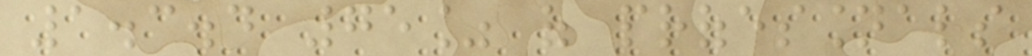1.3.4 75% of professionals
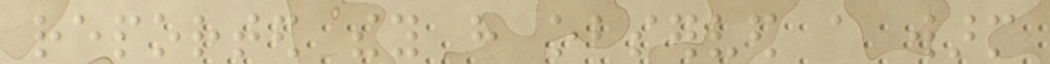reported they have observed a warm
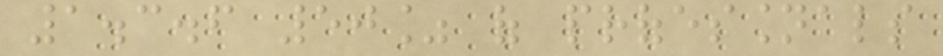1.3.6 50% of professionals
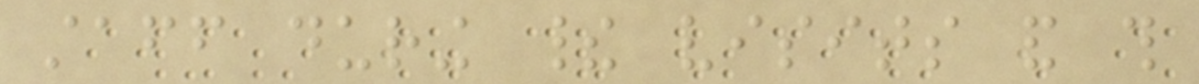staff during their visits and this
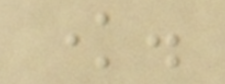know.
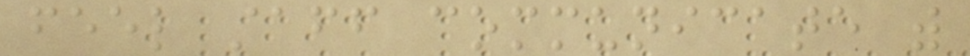feel staff communicate with
